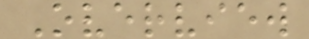Overview
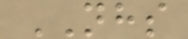NHS
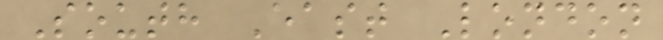South East London
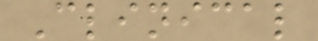Clinical
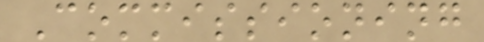Commissioning
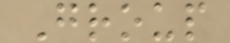Group
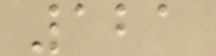121
